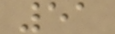51
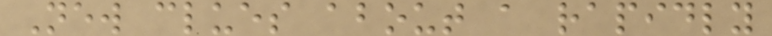New clues about a rapidly
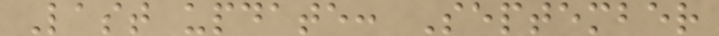Last update: September
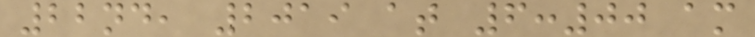22nd, 2019 at 6:00 am
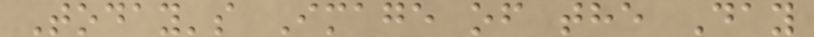Today's Image of the Day
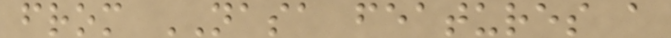from NASA features a
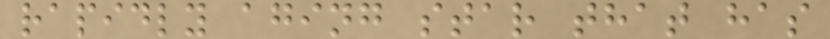rapidly aging star that has
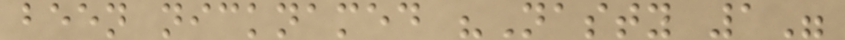been nicknamed "Nasty 1"
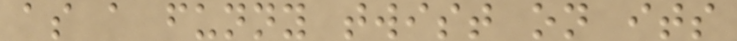as a funny twist on its
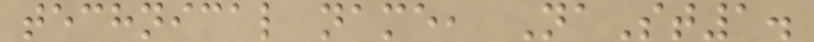technical name, NaSt1.
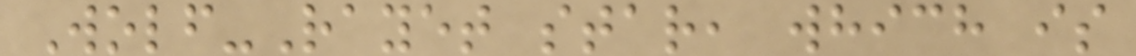Wolf-Rayet star, which is
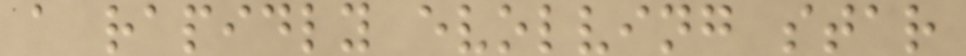a rapidly evolving star
